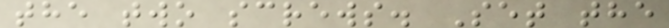the two screws. Set the
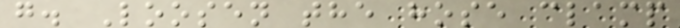g. Loosen the hose clamp
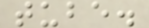tube.
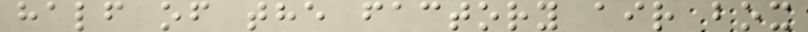half of the factory air box
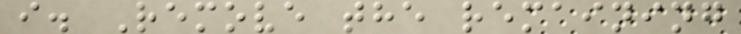i. Remove the remaining
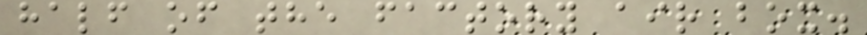half of the factory air box.
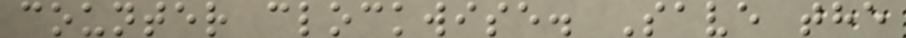counter clockwise. Save the
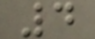4
